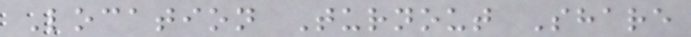Location Turnout Share
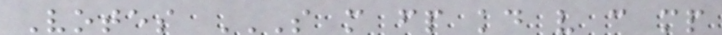Votes S M FP KD V C MP
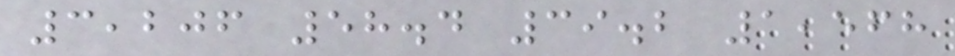3,206 58.4 39.2 1,568
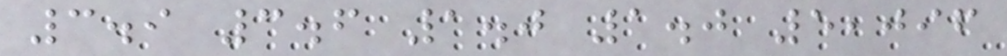3.9 3.6 1.0 1.0 5,096
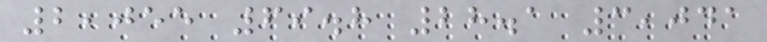2,055 69.8 28.1 3,041
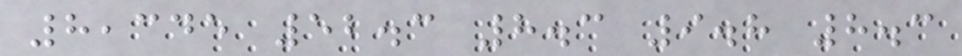8,345 52.3 8.3 9.8 8.3
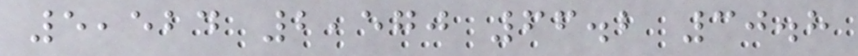5,524 2,570 66.2 30.8
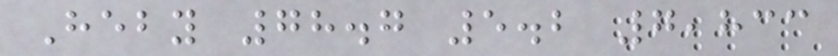Heby 78.7 5.2 7,833
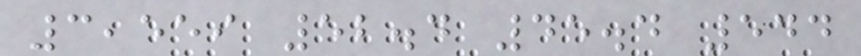3,559 52.4 45.4 544
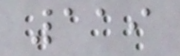119
